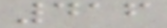416
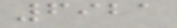6921
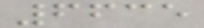6635
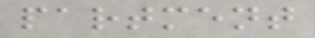partment
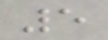5
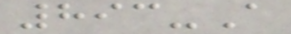893-A
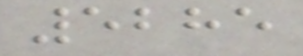5285
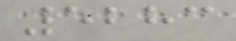5283
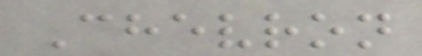Chevron
